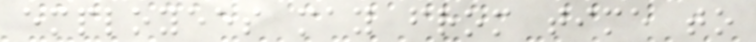employees may from time to
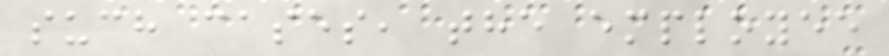such cases, the employee
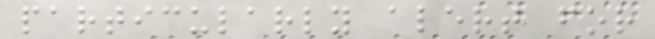particularly alert for
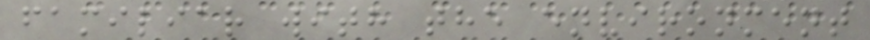familiar with the environment
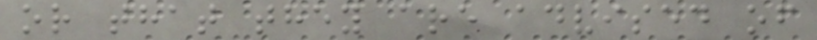or that they are advised of
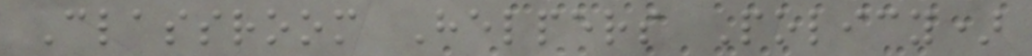Classroom Helpers Policy)
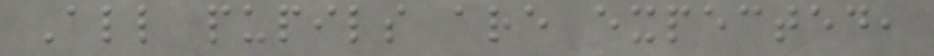All pupils are expected,
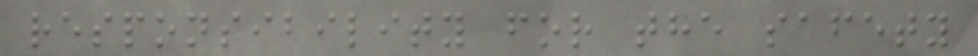responsibility for the safety
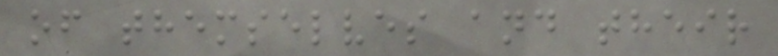of themselves and their
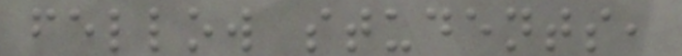fellow students,
